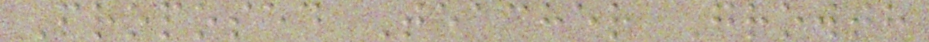Proposed Teacher Growth
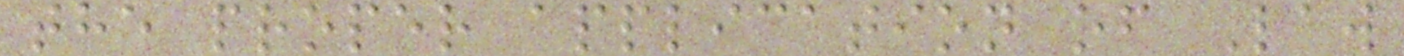the proper application of Law
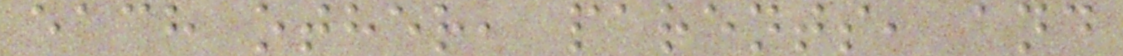each other, parents, and
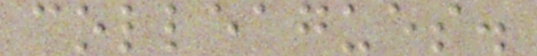colleagues.
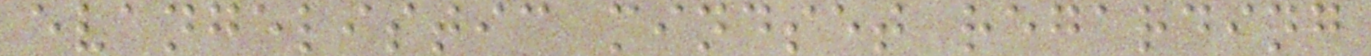evangelistic mindset regarding
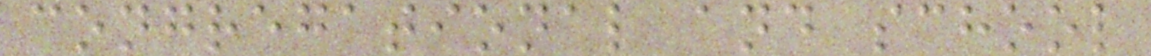congregational and school
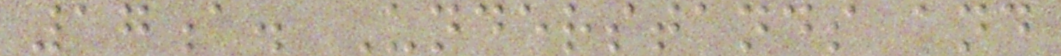17a. Understands and
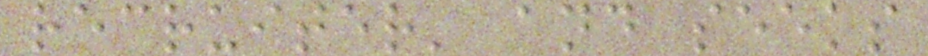recruiter' and seeks
